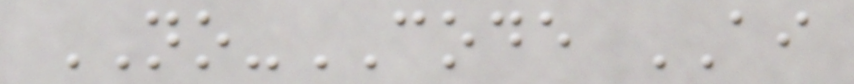NO-CODE AI
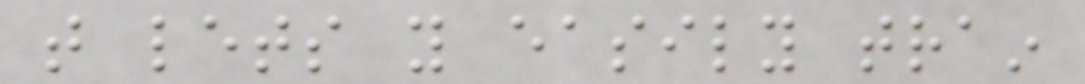that lets you easily train
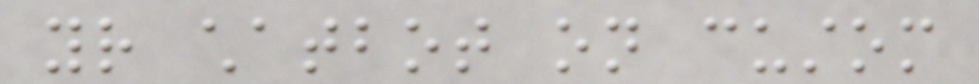your chatbot on custom
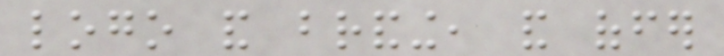logo and branding, and offer
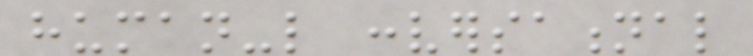human-like conversational
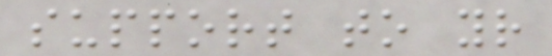support to your
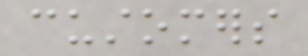customers
